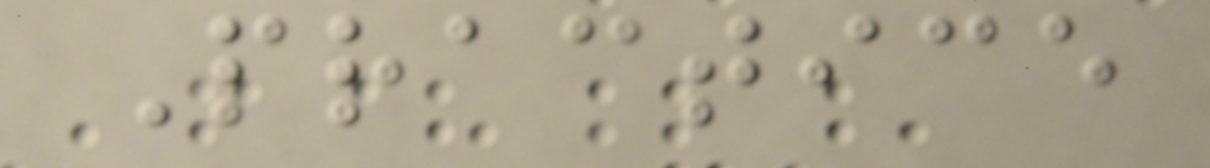Practice
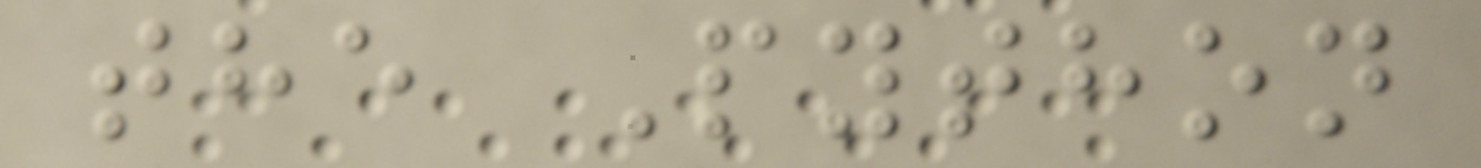the Python
